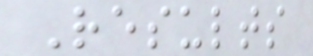Results
